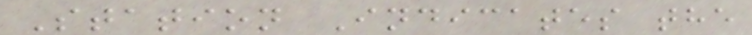Station Indicates the
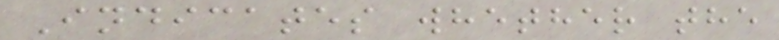Indicates whether the
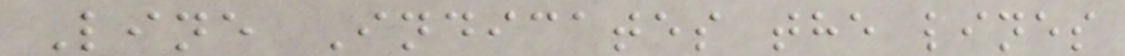Line Indicates the lines
